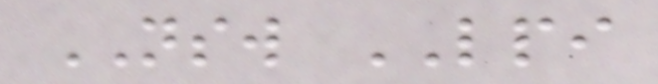NSW LPI
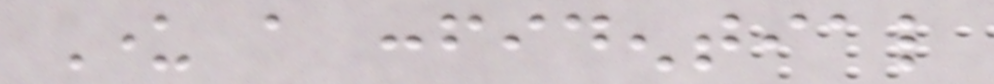Under a confidential
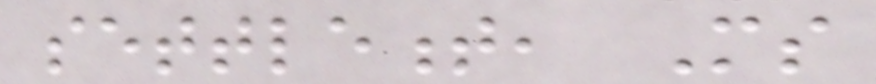settlement, Ms
